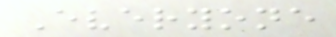Everyone
